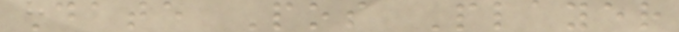Date Pos Player
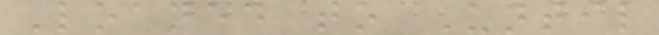Loaned to Until
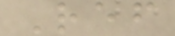Ref
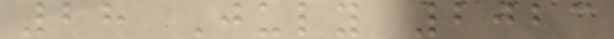28 July 2023
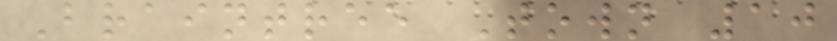Braintree Town 10
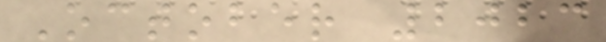October 2023
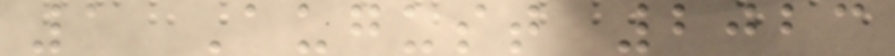1 August 2023
